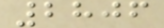2806
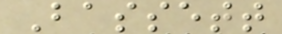Bassett
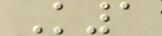K1
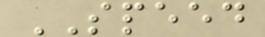SPEED
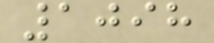1098
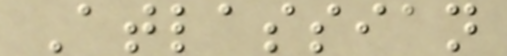Atlassian
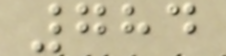784
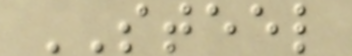STEEL
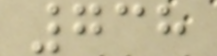738
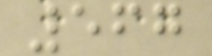567
